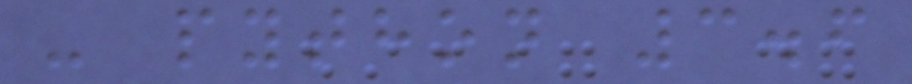- python 3.6
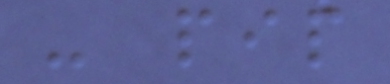- pip
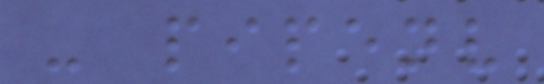- pipenv
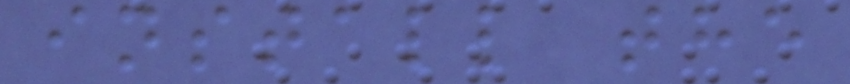install the
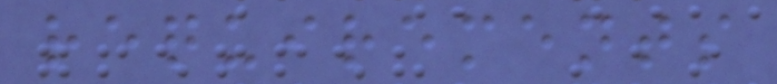requirements
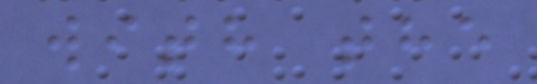with the
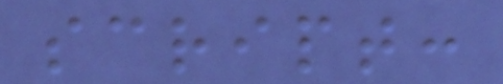script:
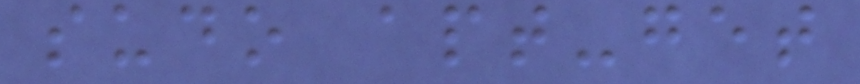sudo apt-get
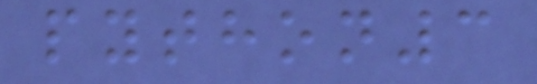python3
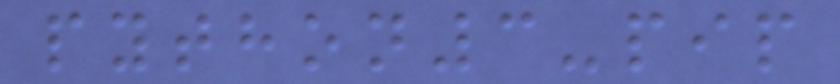python3-pip
